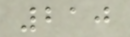210
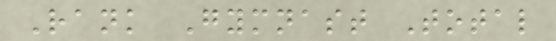Rank Gymnast Total
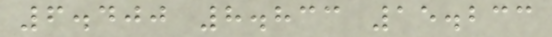6.400 8.833 15.233
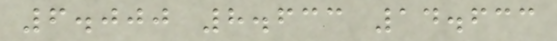6.000 8.633 14.633
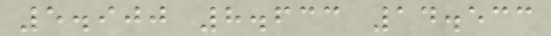5.900 8.633 14.533
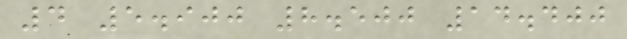4 5.900 8.500 14.400
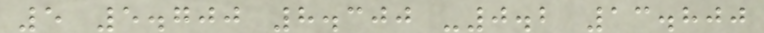5 5.700 8.300 -0.2 13.800
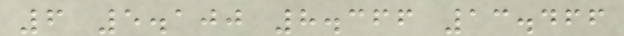6 5.100 8.366 13.466
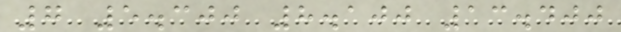7 5.300 8.100 13.400
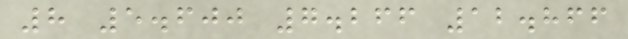8 5.600 7.266 12.866
